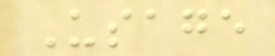Usage
